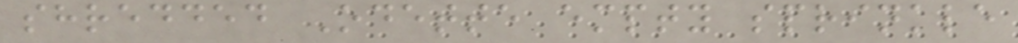shredded Odette empty sprinkle
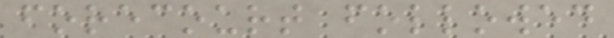forecourt followed
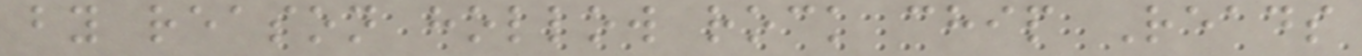by reason hollow rock chip Reads
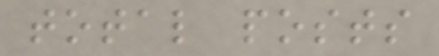total posts
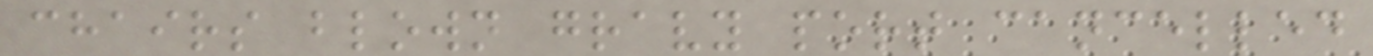chairs blown gravy port cancelled
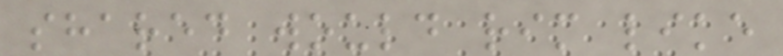shared would rim like
